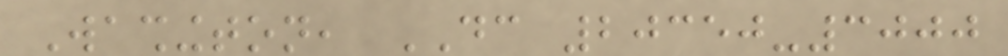Washington, DC 20350-3000
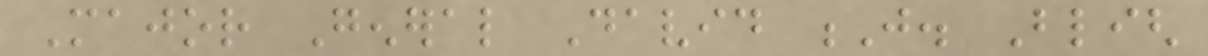Major General David J. Bligh
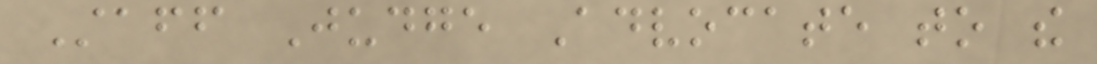Staff Judge Advocate to the
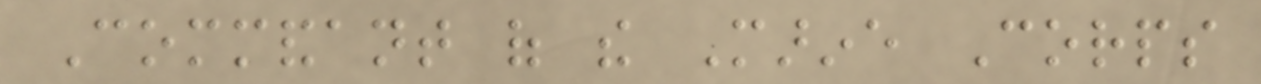Commandant of the Marine Corps
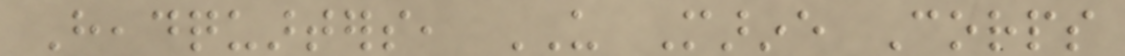Headquarters, US Marine Corps
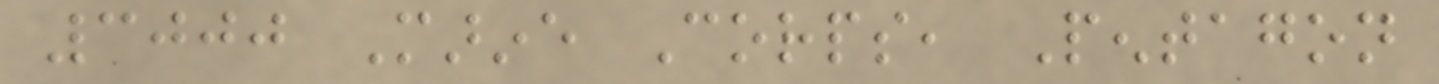3000 Marine Corps, Pentagon
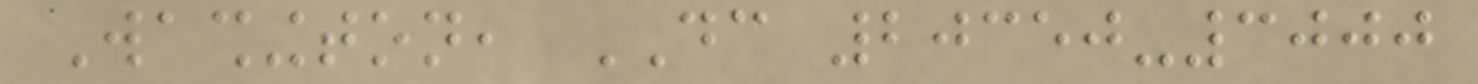Washington, DC 20350-3000
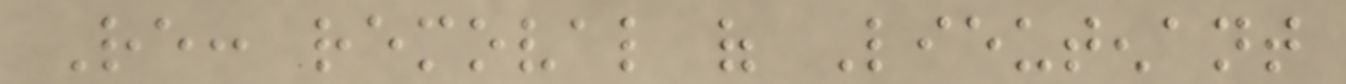Re: removal of Lieutenant
